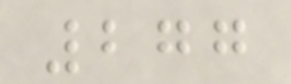277
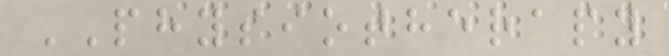PHYSIOTHERAPY
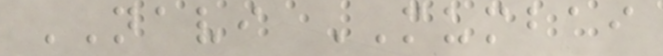NAVI MUMBAI
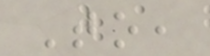To,
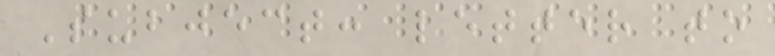Subject: letter to
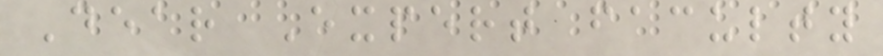Dear Expert faculty
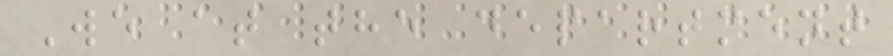We at the department
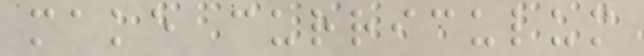make curriculum
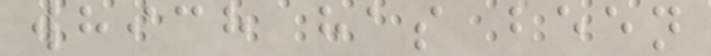which has been
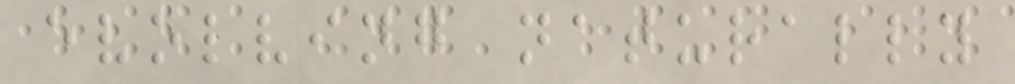evolving naturally
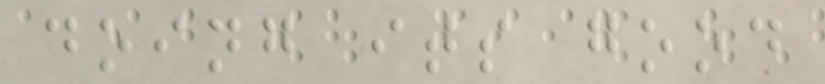doing its good
